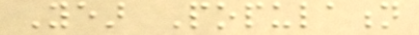Year Population
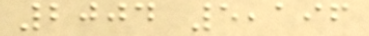2004 5,196
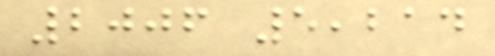2006 5,214
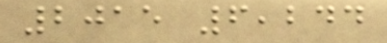2015 6,244
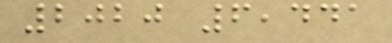2020 6,441
